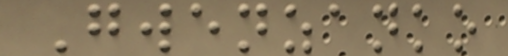Gwenzanko
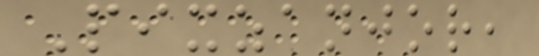Pixzanjor,
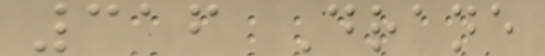316 Drane
